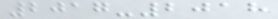2017-2018
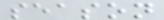season
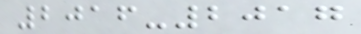2016-2017
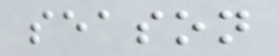season
